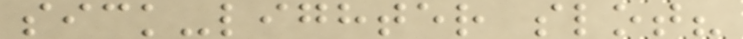sick-lighter slot?
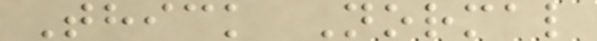Thick Normal
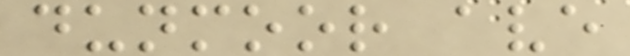dunmoor ave
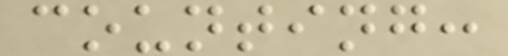counting:
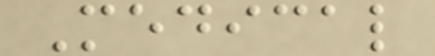Medical
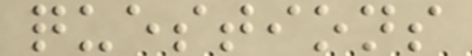questions
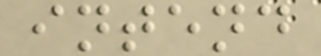intend
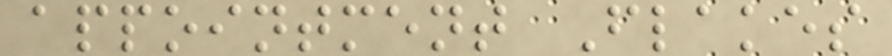appointment Flakes
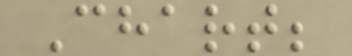Chart;
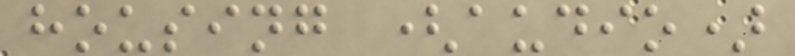housing (audio)
